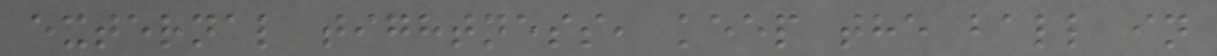external tightness, keep the ball in
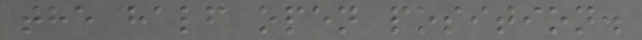the half open position.
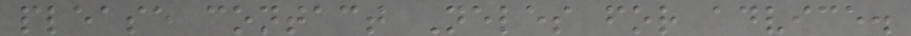please contact Neles for advice.
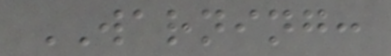WARNING:
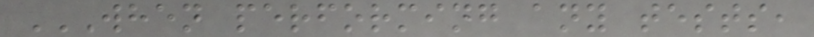WHEN PERFORMING ANY TESTS,
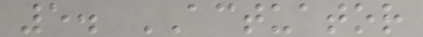5. ACTUATOR
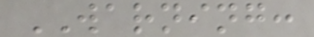WARNING:
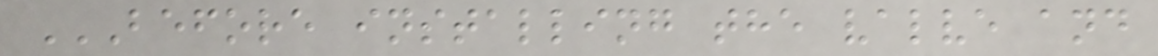BEFORE INSTALLING THE VALVE AND
